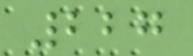227
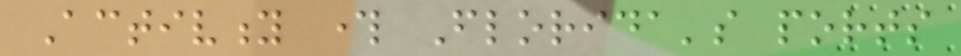Activity through Florida's ports
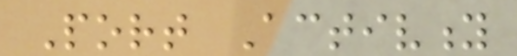Port Activity
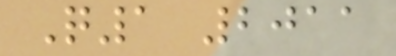Q1 2011
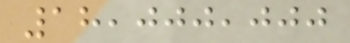18,000,000
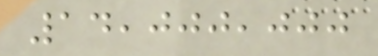14,000,000
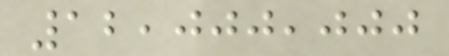12,000,000
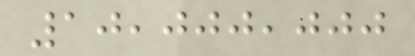10,000,000
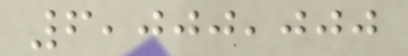6,000,000
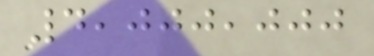4,000,000
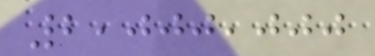2,000,000
